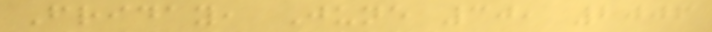Friday, June 30, 2006
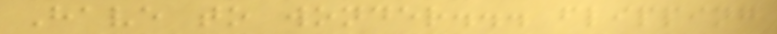Have to wonder... flipping
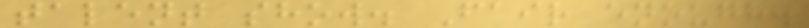talent show. Fair enough.
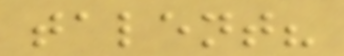talent?
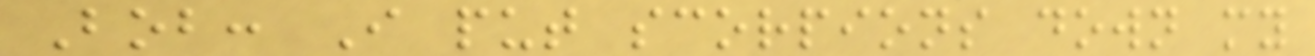Bob: I put scorpions down my
